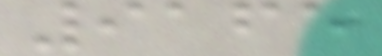9165
